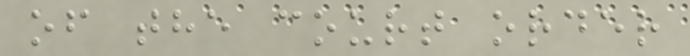of the court order
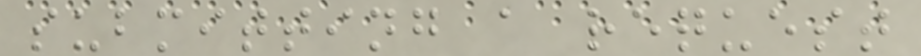submitting a request
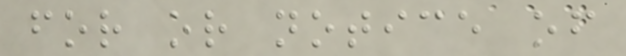for or notice of
